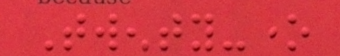Twenty-one
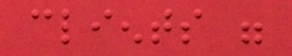clients were
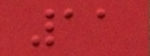11
